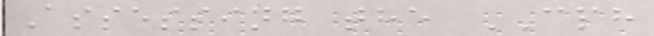Assessing the CPH
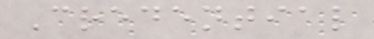Credential
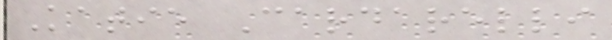Katie Cardarelli
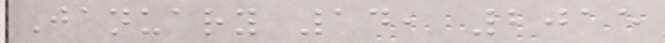January 14, 2015
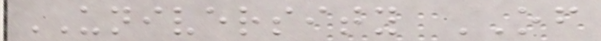UNIVERSITY OF
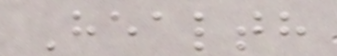Health
